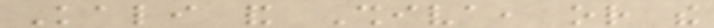Kali and Shiva, or the
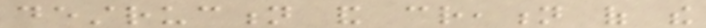destruction and creation of the
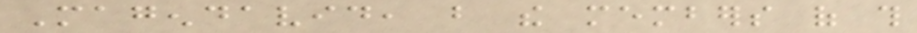Magendavid, but the members of this
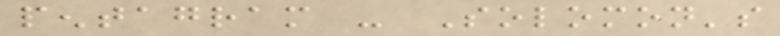pentagram - Solomon's
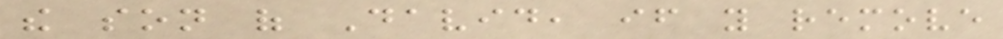the son of David, if you remove
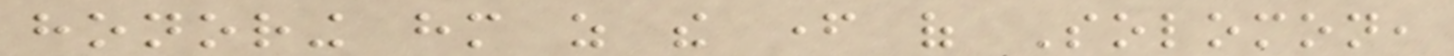honoring him as the father of Solomon,
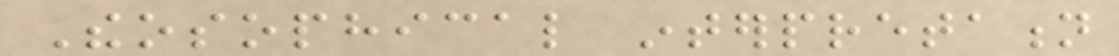Theosophical interpretation
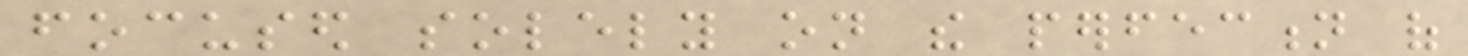focused solely on the perfection of
